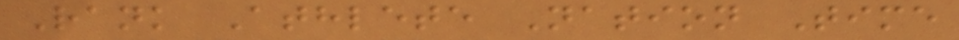Rank Athlete Nation Time
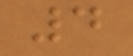4
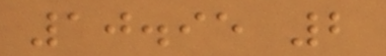10.95 2
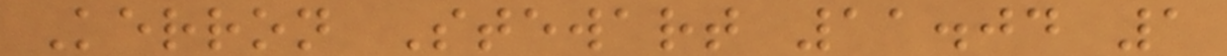Kerron Stewart 11.04 1
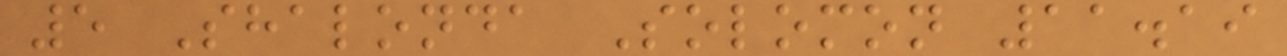5 Shalonda Solomon 11.19
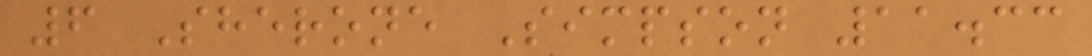6 Sherone Simpson 11.33
